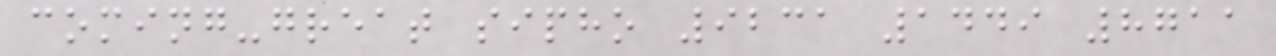coming-great sipho 9231 1449 8711
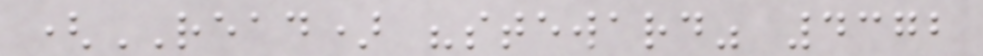(READ) "steward" 4372
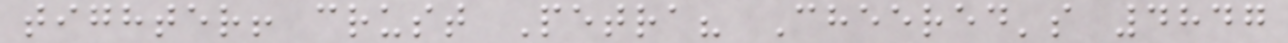tighter! crust Petra? Cheered's 4847
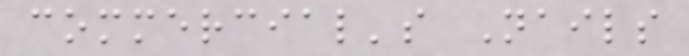commercial's Nails
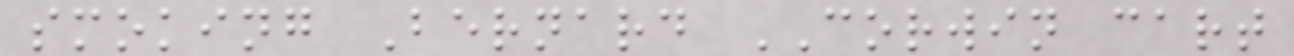smoking Bernard CORWIN cart
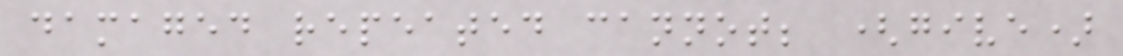damaged repeated cannot; (give)
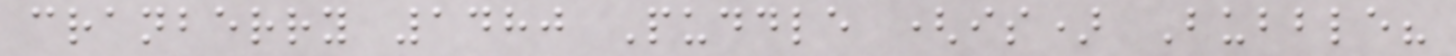cranberry 1480 Puddle (is) Bubble?
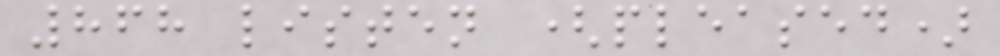868 listen (pleased)
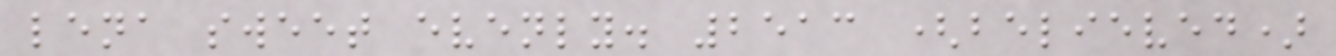lena sweet evenly. 2513 (believed)
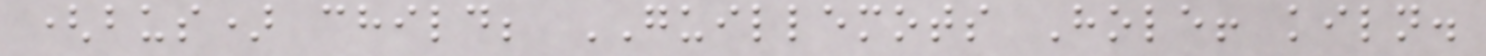(bus) child; GUILLEMOTS Hole! kiln.
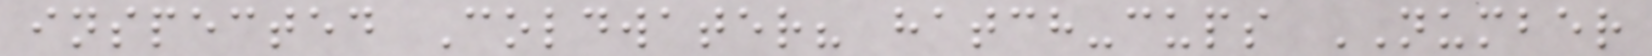inspected Coldwater? hatch-cups NUMBER
